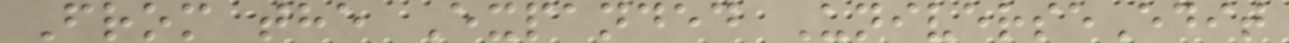From the Expanded UniverseEdit
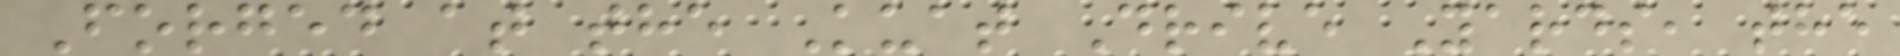Forged at the Kuat Drive Yards, the
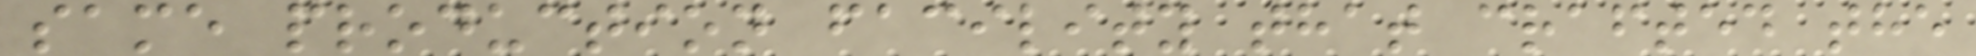same production facility that crafted the
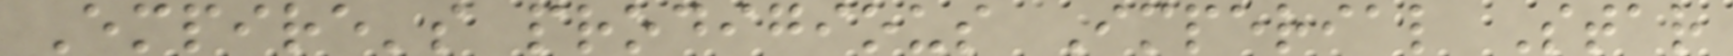Empire's prodigious Imperial Star
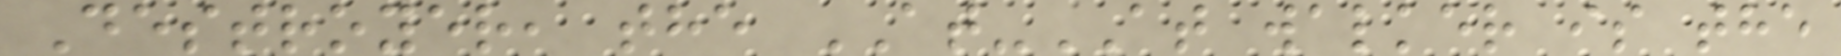Destroyer, the AT-AT walker is the
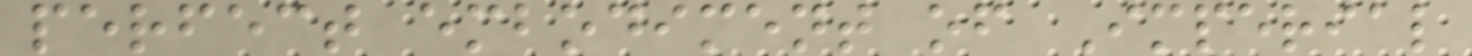perfect embodiment of Imperial
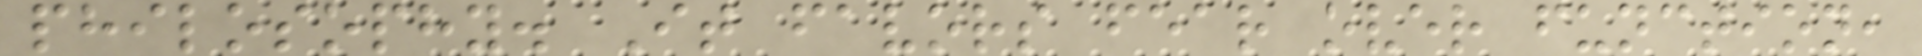philosophy. It favors fear over function,
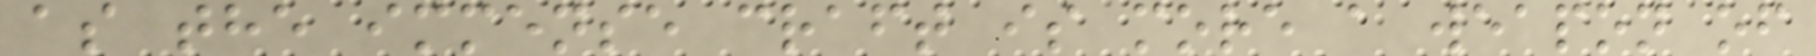as the immense craft is more a weapon of
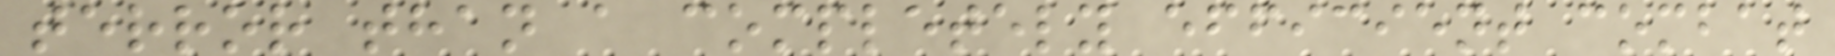terror than a completely efficient combat
